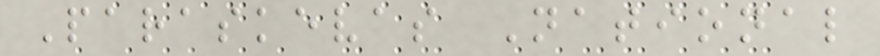Paraskevas National
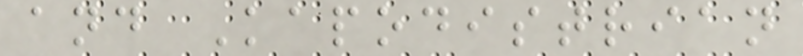and Kapodistrian
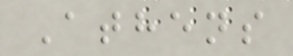Athens
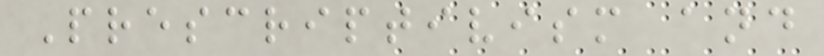Prescriptivism and
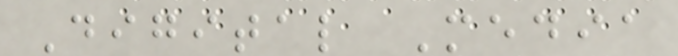Digital Media
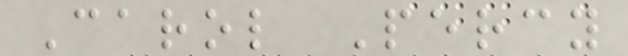Carol Percy
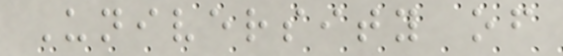University of
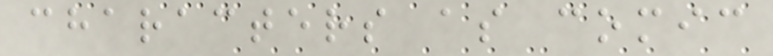characters as comic
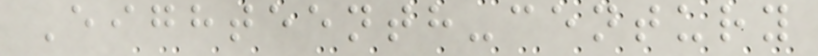Eighteenth-century
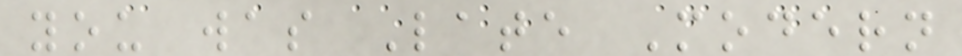you was Late Modern
